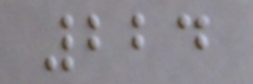224
